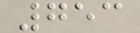753
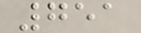751
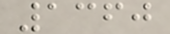1360
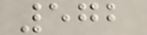572
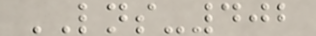LNS-402
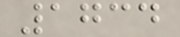1734
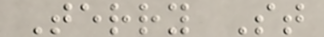Terry St
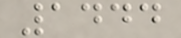1444
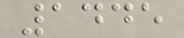1445
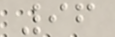96
